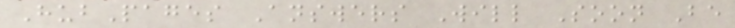HubPages Answers Will Soon Be
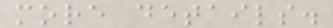more details.
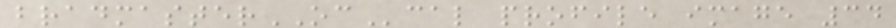bradmasterOCcal profile image 34
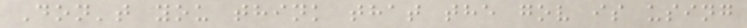Don't you think that the gov is using
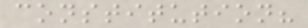constitution?
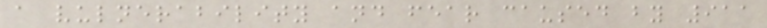a vulnerability and fear caused by 911
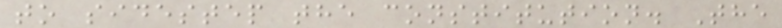to sidestep the constitution. The
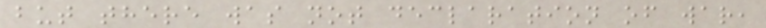but there was not declaration of war,
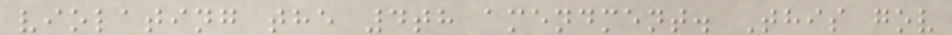violating the 4th amendment. This gov
